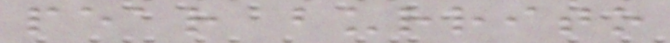pear burrito
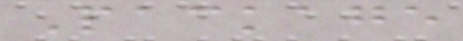Package
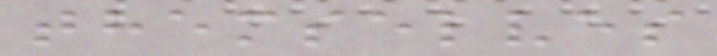themselves
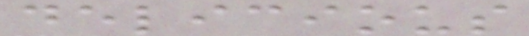delicious
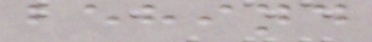behind
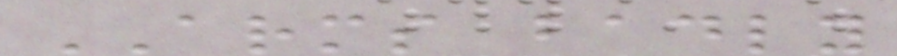ARMS badly
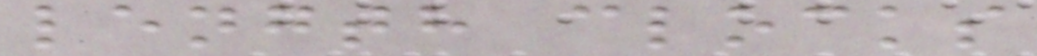length clocks
